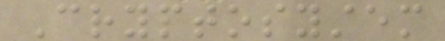Cryptosystem
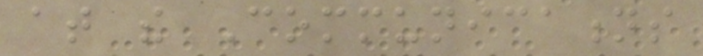at the Communications
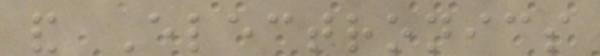and Electronics
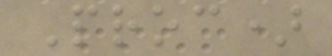Proc)
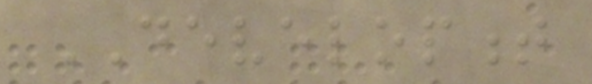DEVELOPMENT
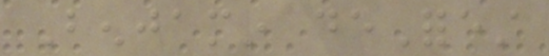Benjamin deForest
